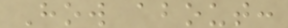How about:
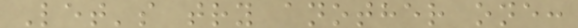Let's try another one:
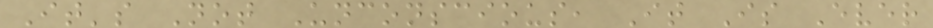It's Not Unconscious, It Is Ever
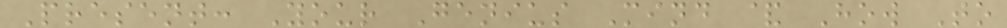Present: Your Genius Mind & How To
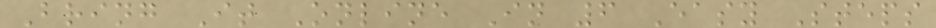Bring It Online In 6 Easy Steps
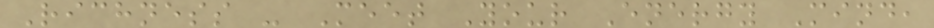Richness - Meet Your Energy Mind,
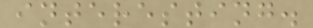interesting.
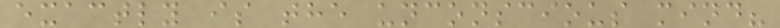exactly is the unconscious mind?
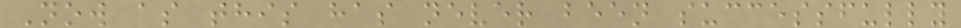Now as this has never been successfully
